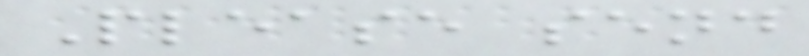Please send
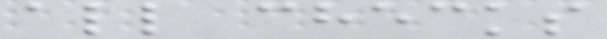all checks
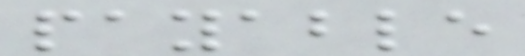payable
